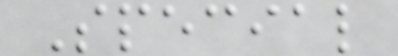Special
